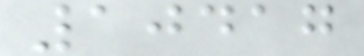10417
